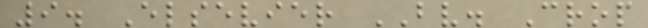9. Elsevier BV. Crop
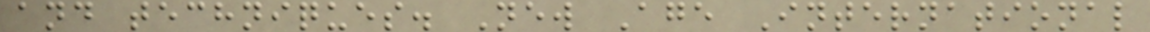and techniques. New Age International
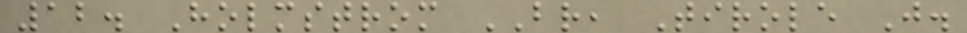12. Holmstrom BR, Tirole J.
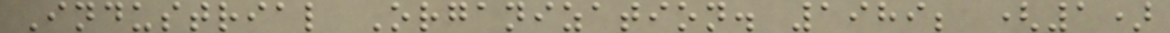Industrial Organization. 1989; (1)
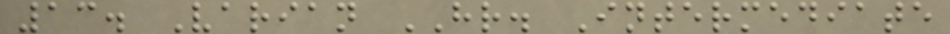13. Varian HR. Intermediate
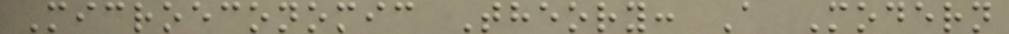Microeconomic Theory: A Modern
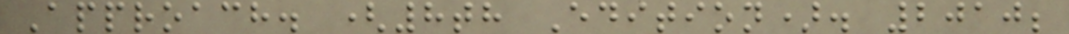Approach. (8th Edition). 2010;
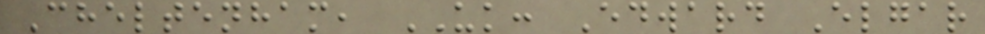Cheltenham, UK: Edward Elgar
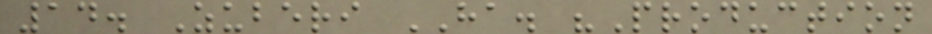14. Zuberi HA. "Production
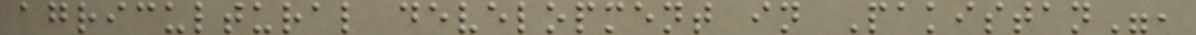agricultural development in Pakistan",
